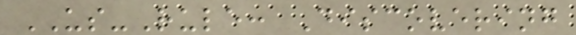US-Rule: Discovering
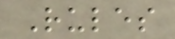Rules
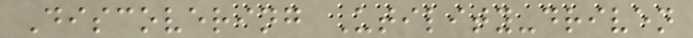Discovering Utility-driven
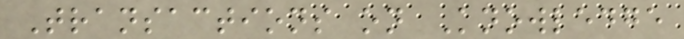Transactions on Knowledge
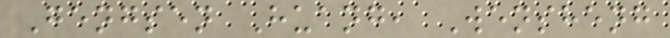Gengsen Huang, Wensheng
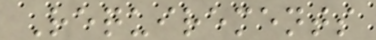Requirements
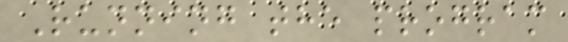Running the program
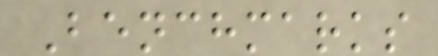Benchmarks
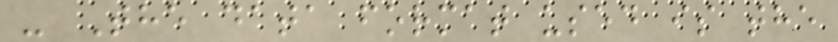- The data format used is the
